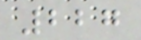227
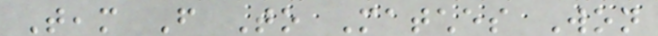Team From To Matches Won
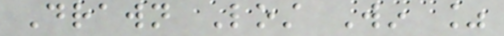Drawn Lost Win %
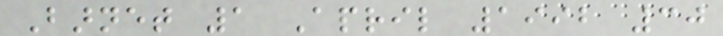Barnet 1 April 1992 30
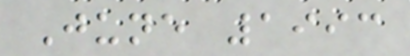June 1993
